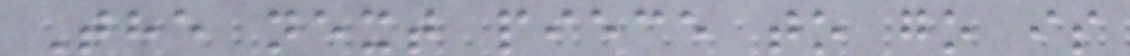The next piece to go is
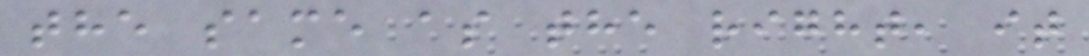the same as the right, it
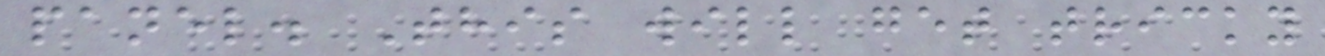panel. This will get tricky
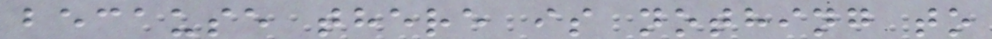because there is nothing to
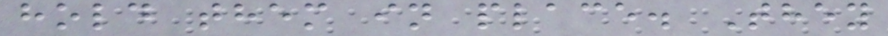hold them in place. They
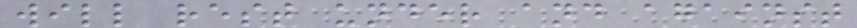will rest under and against
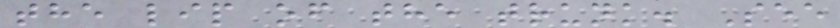the lip of the trunk. See
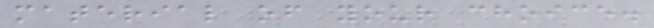material of your choice.
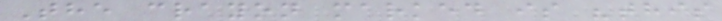The crayon marked is "this
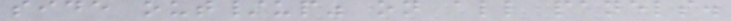side out/up" on all panels.
